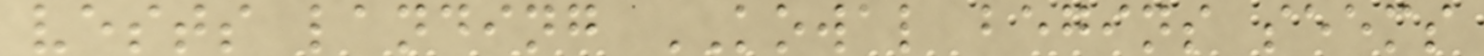vests landing KOWAL begins seems
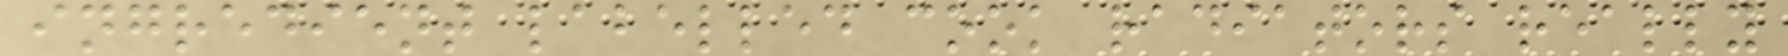ingredient labelled cook radiators really
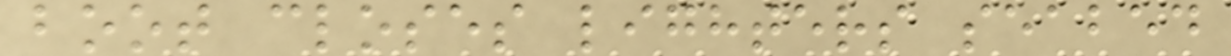boot closes lighters seabed
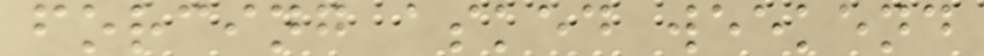forcing asked weekend
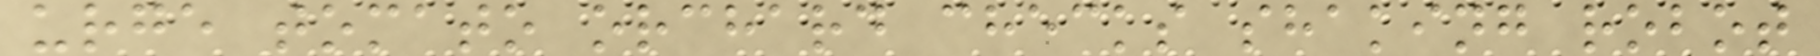urge tomato orchard checks shaking robot
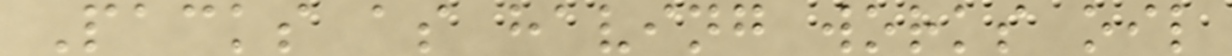Packs as having works oil
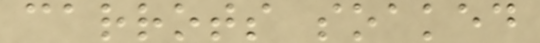carrots soaked
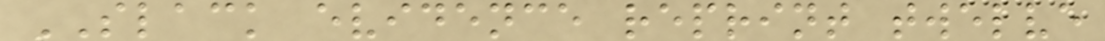SLACK evidence reprint twelve
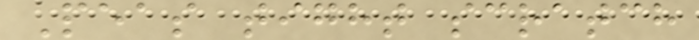Peas tight scratch
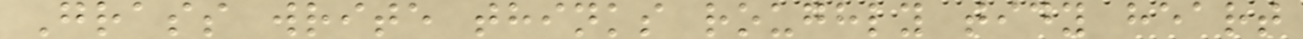Grass write thinks roughly tidy heart
